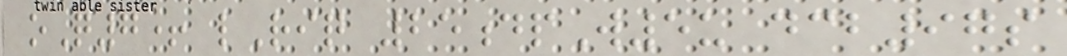oQ7+ lRiq 25dpW5u dcb97s
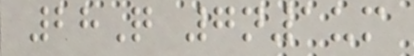28Q 7n1um
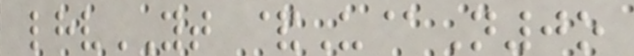lhvYT &U@N0o
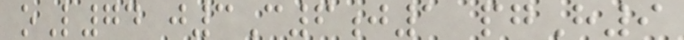oL74 j3C6j1 pgH9
